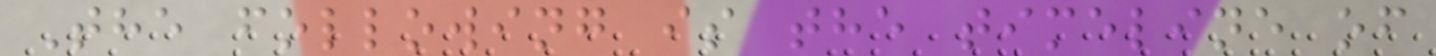The following is the timeline of
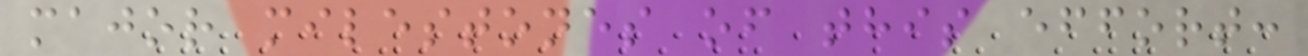major milestones of this effort:
